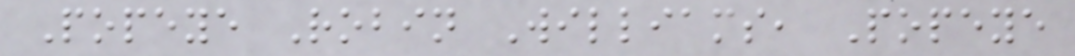Popeye Robin Williams, Popeye
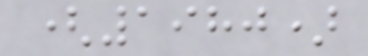(1980)
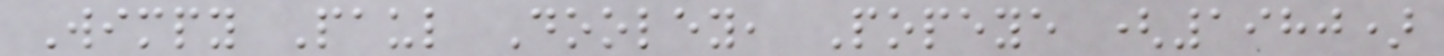Wimpy Paul Dooley, Popeye (1980)
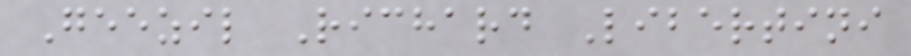Geezil Richard Libertini
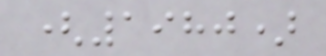(1980)
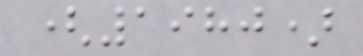(1980)
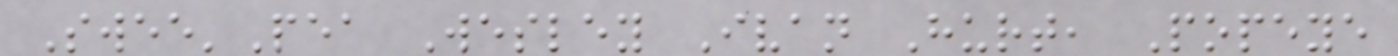Swee'Pea Wesley Ivan Hurt, Popeye
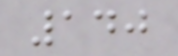140
